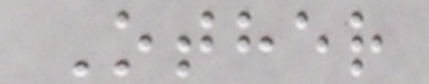Other
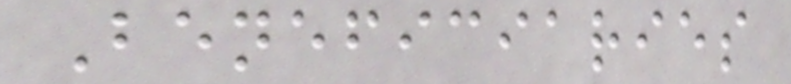Beneficiaries
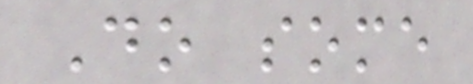Do some
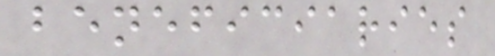beneficiaries
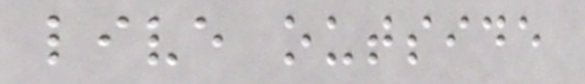live outside
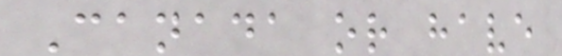Canada or have
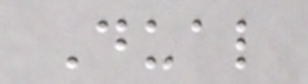Dual
